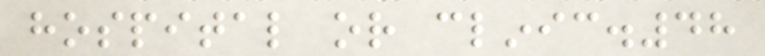hospital or clinic.48
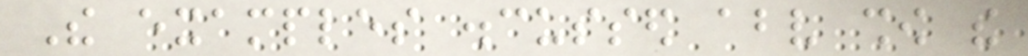The examples discussed above show the
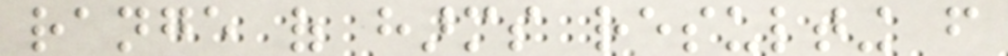range of harms resulting from
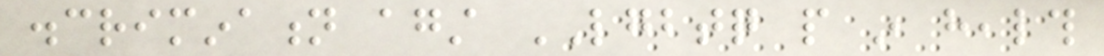discrimination against LGBTQ people in health
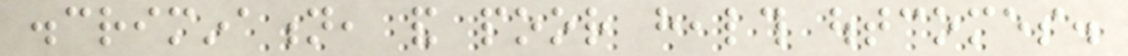discrimination, and poor health outcomes.
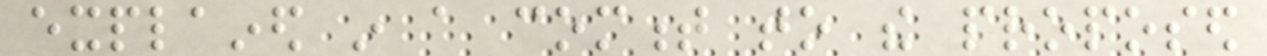explained in a comment to the proposed
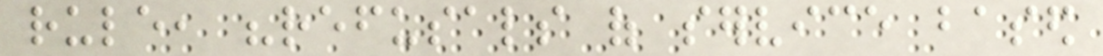rule, "refusals of service based
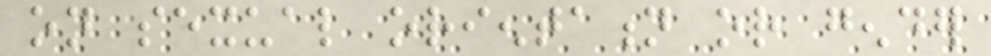on sexual orientation or gender
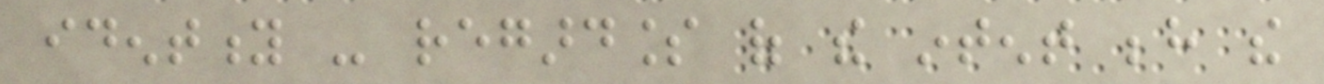identity - regardless of the intent behind the
